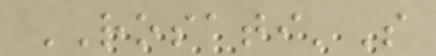ROSATI'S
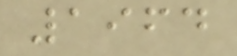1964
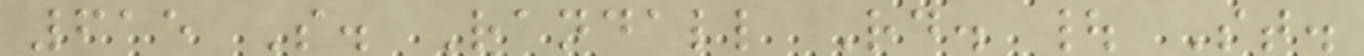615 S. Randall Rd. | St.
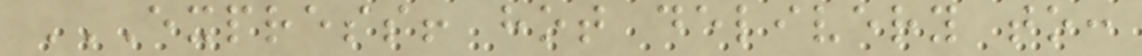EXPRESS! HOT DELIVERY TO:
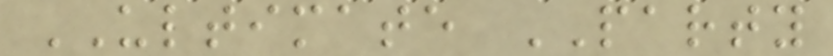ULTIMATE PARTY
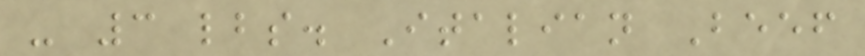- 3 lbs. Italian Beef
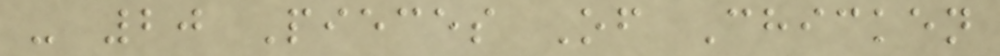- 20 Pieces Of Chicken
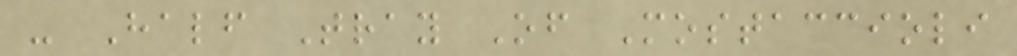- Half Tray Of Mostaccioli
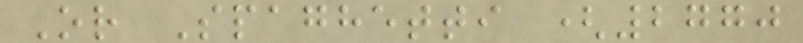Or Spaghetti (2770
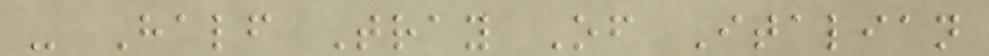- Half Tray Of Italian
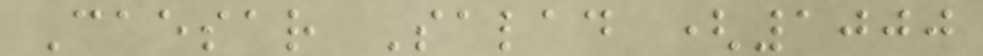Caesar Salad (1000
